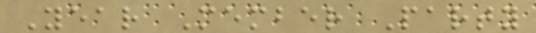Year Member Party
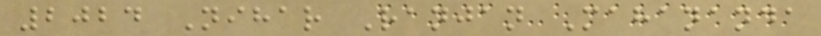2024 Nihar Ranjan Mahananda
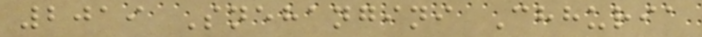2019 Snehangini Chhuria
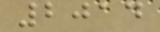2014
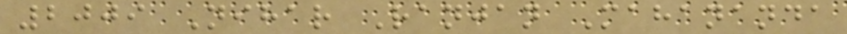2009 Nihar Ranjan Mahananda
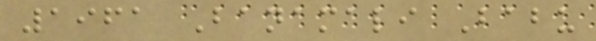1961 Banamali Babu
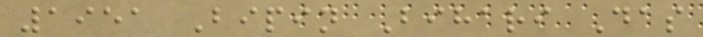1951 Bipin Bihari Das
